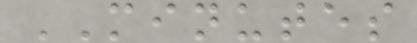MINUTES
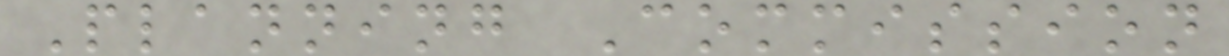Planning Commission
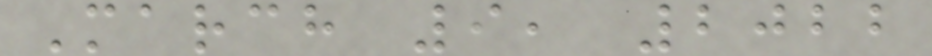March 9, 2022
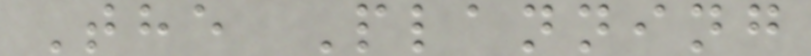The Planning
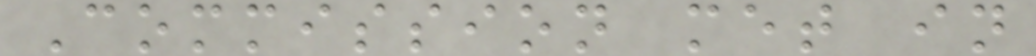Commission met in
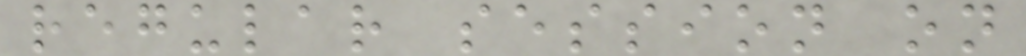regular session on
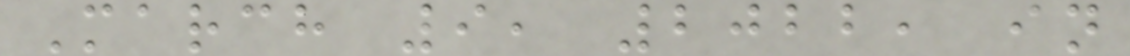March 9, 2022, in
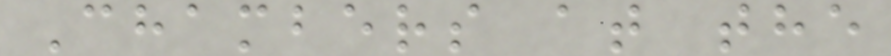Chambers at the
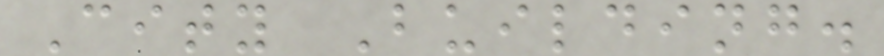City Building.
